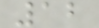12
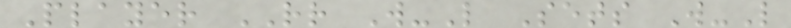Player RR W-L Sets W-L
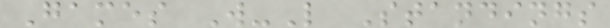Games W-L Standings
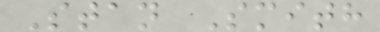Stan Smith
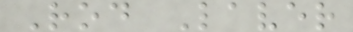Rod Laver
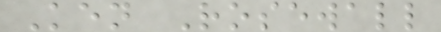Ken Rosewall
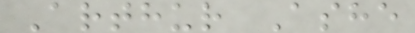Arthur Ashe
